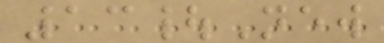13|New
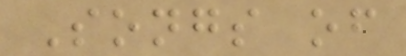Songs of
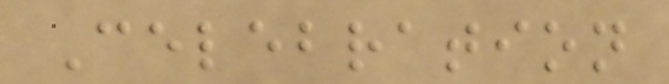Celebration
